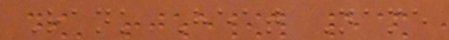Rank Heat Name
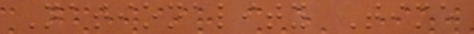Nationality Time
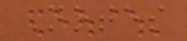Notes
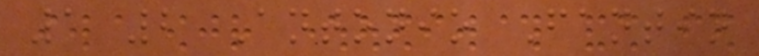1 2 Antonio Fantin
